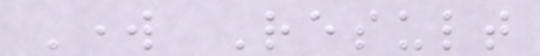Work Result
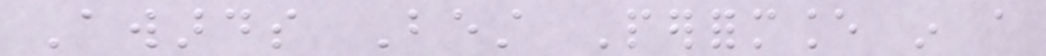Awards Best Performance in a
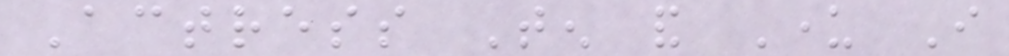Actress Ten and Under I
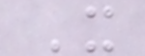It
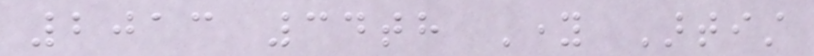2013 34th Young Artist
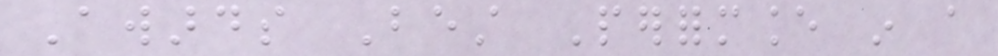Awards Best Performance in a
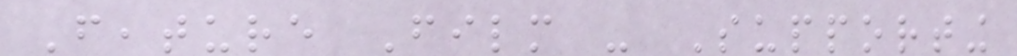Feature Film - Supporting
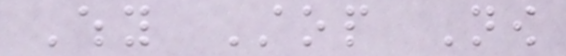Why Stop Now
